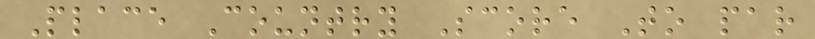Place Country Score To par
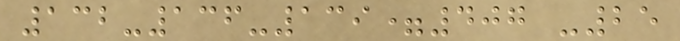132-136-139=407 -25
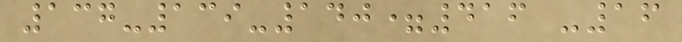137-139-140=416 -16
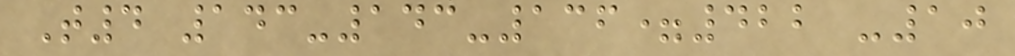T4 143-143-136=422 -10
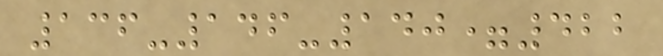136-146-140=422
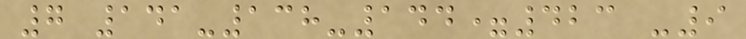7 141-138-144=423 -9
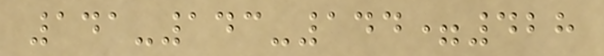141-143-144=428
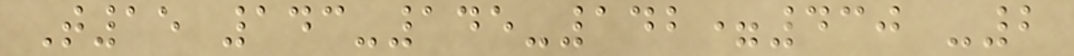T15 143-145-142=430 -2
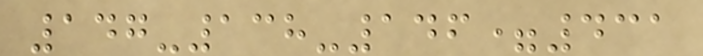147-138-146=431
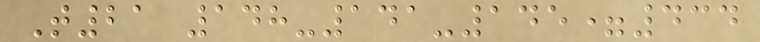T21 148-141-145=434
